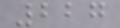227
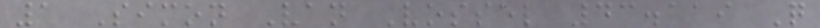1 Simon Van Vossel 43.119 Q
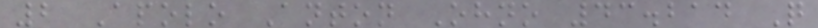2 Apolo Anton Ohno 43.214 Q
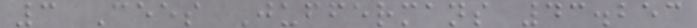3 Cees Juffermans 43.253
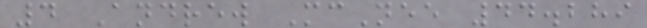4 Andrew McNee 44.289
